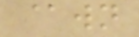@wn
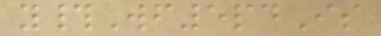y#Wf5pdIs
